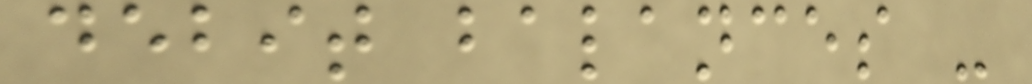debit balances -
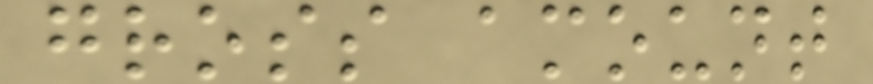gross amount
